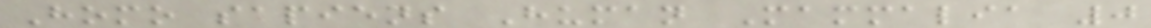Homo sapiens Human Mammalia 0
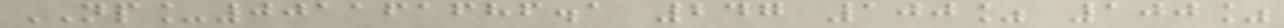NP_001161686.1 247 100% 100%
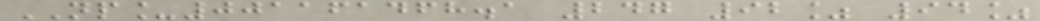NP_001161468.1 247 92% 94%
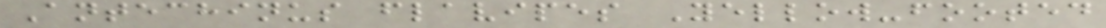Antechinus flavipes Yellow-footed
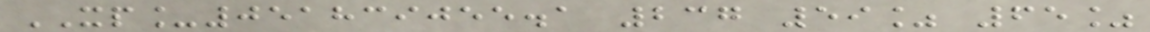XP_051839055.1 237 59% 65%
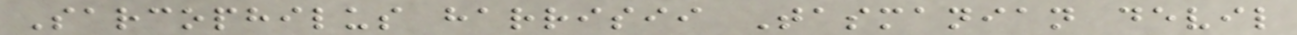Sarcophilus harrisii Tasmanian devil
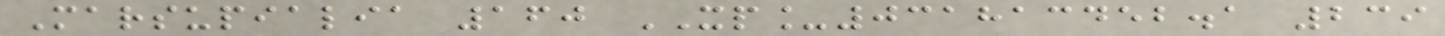Marsupialia 160 XP_031813452.1 239
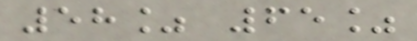58% 65%
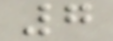7
